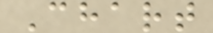Chart
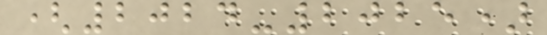(2024-2025)
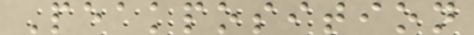Peakposition
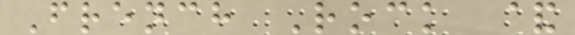French Rock &
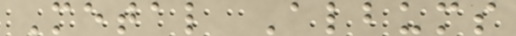Metal Albums
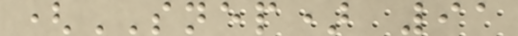(SNEP) 91
